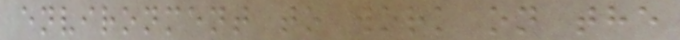environment to work on the
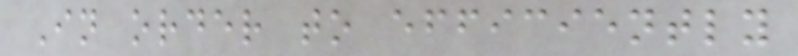In order to efficiently
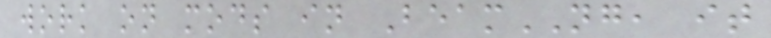work on mods in BeamNG, it
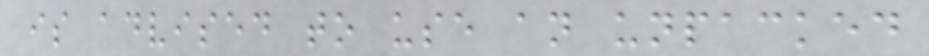is advised to use an unpacked
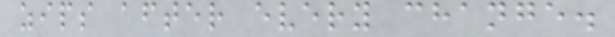zips after every change.
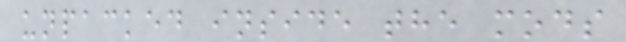unpacked inside the mods
